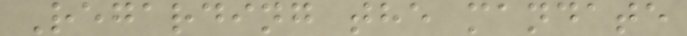Regarding the mandate
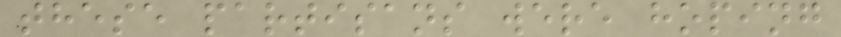these partisans were hoping
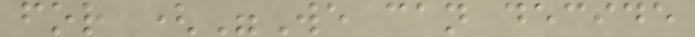for ("We can decide
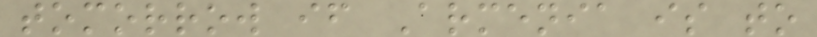tomorrow if Armenia is to
